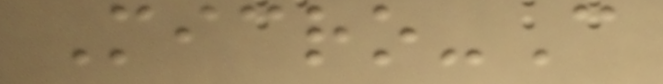Micro-C
